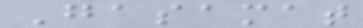Gasamat
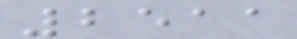2511
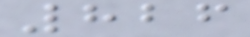826
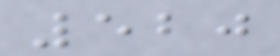520
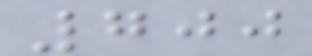700
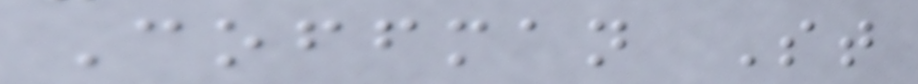Coffman St
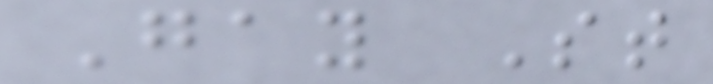Gay St
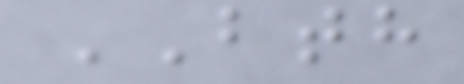BTH
